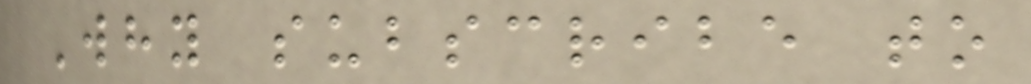Why subscribe to
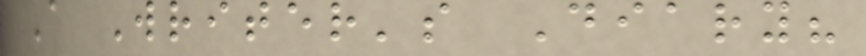A Writer's Diary?
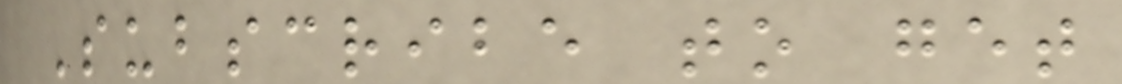Subscribe to get
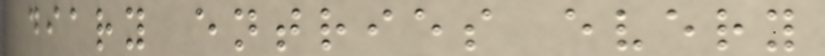diary entries every
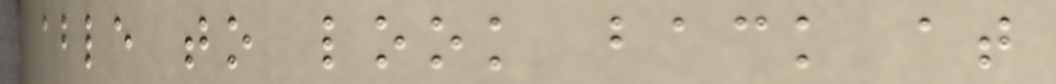able to look back at
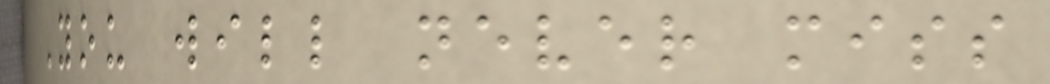You will never miss
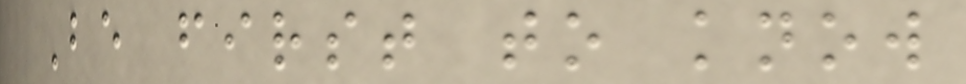Be first to know
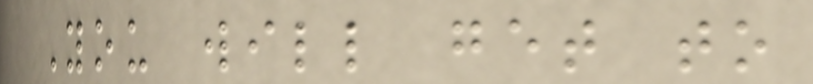You will get to
